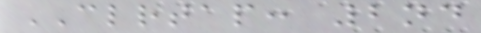CLRTAP: 2nd
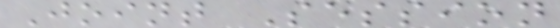Joint Session
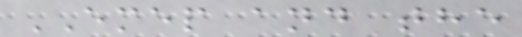EMEP and the
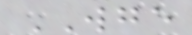WGE
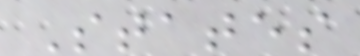States
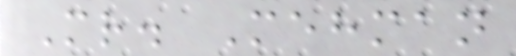Mr. Mehman
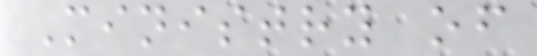Ministry of
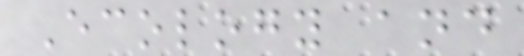Ecology and
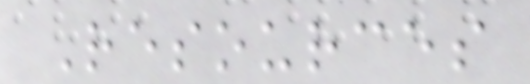Resources
